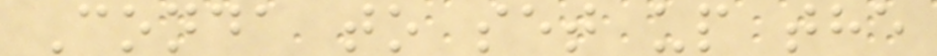Conda to set up the
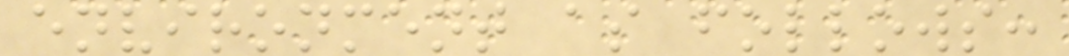environment as follows:
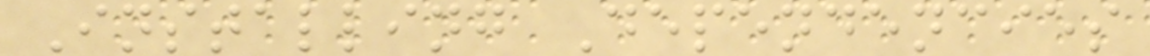Installing Dependencies
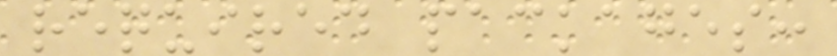required packages:
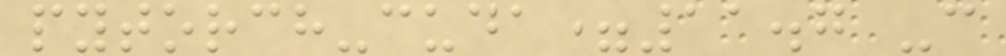pytorch-cuda=11.7 -c
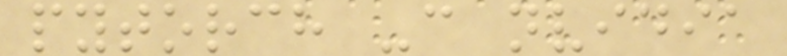pytorch -c nvidia
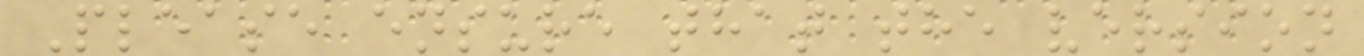Please ensure that the version
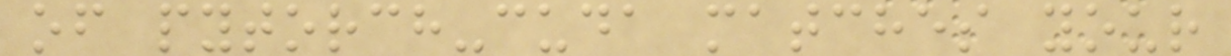of pytorch-cuda matches your
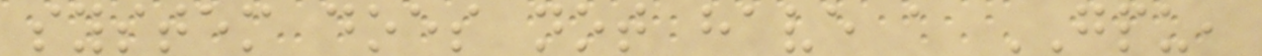system does not have a GPU,
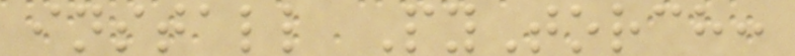install PyTorch:
